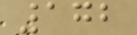172
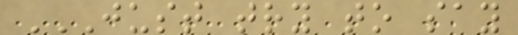JUST TRY TO SAY
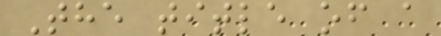The title of a
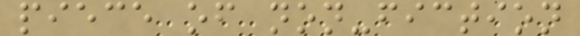piece of non-fiction
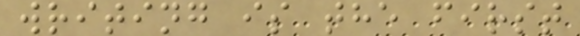writing is the first
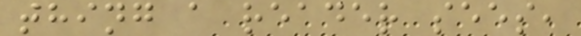thing a reader sees,
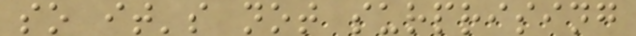so it's not surprising
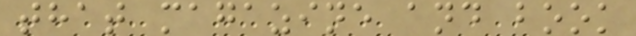that magazine and book
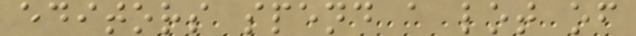editors spend a lot of
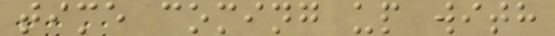time coming up with
